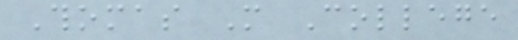Thomas More College
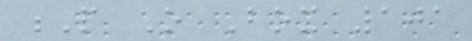P O Box 101
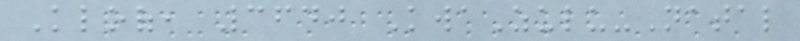Kloof, 3640 KwaZulu-Natal
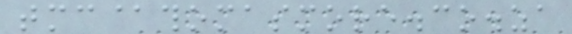tmc@thomasmore.co.za
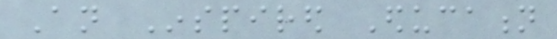An Inspired Education
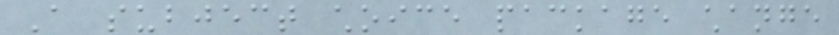A subject choice package change
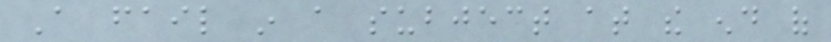A fail in a subject at the end of
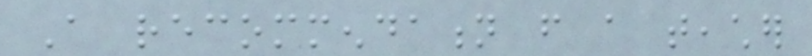A recommendation from a teacher
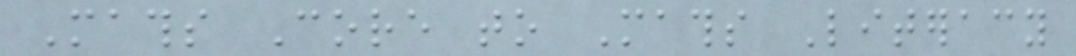Maths Core to Maths Literacy
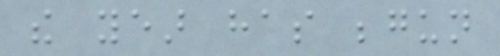the year has begun
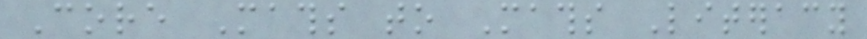Core Maths to Maths Literacy
